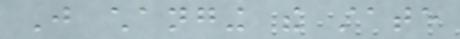Just changing the state
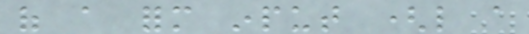of a form input (like a
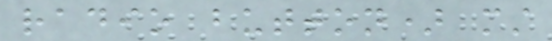radio button) must
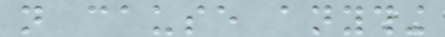not cause anything
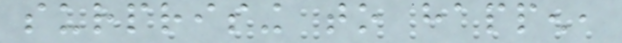surprising to happen,
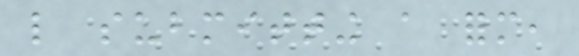like submitting a form,
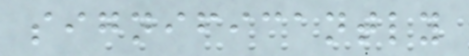significantly
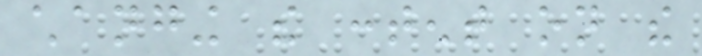changing the content on the
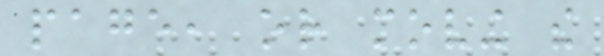page, or moving the
